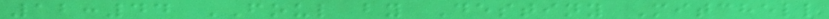12:44 FOUL by Destiny Mitchell
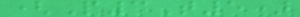(P3T5)
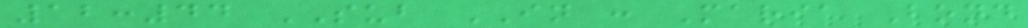12:44 SUB IN : Maria Bond
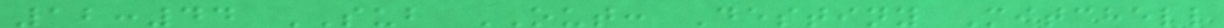12:44 SUB OUT: Destiny Mitchell
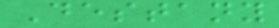Destany
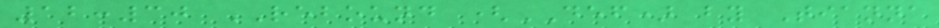12:30 REBOUND (DEF) by Tianna
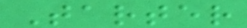Tarter
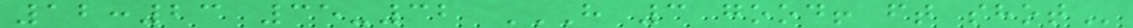12:23 35-32 H 3 GOOD! FT SHOT
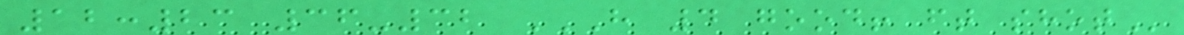12:23 36-32 H 4 GOOD! FT SHOT
